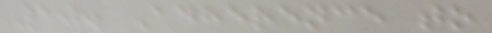10. Adherence to
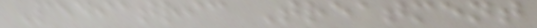Pediatric Treatment
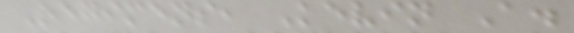Regimens, Kevin A.
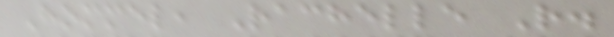Hommel, Rachelle R.
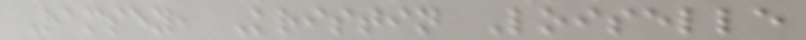Ramsey, Kristin Loiselle
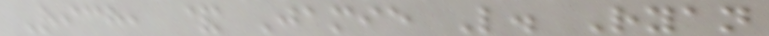Rich, & Jamie L. Ryan
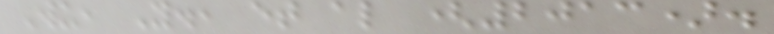Wu, Y., et al (2013).
